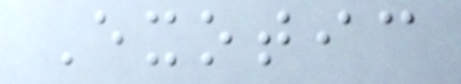Exotic
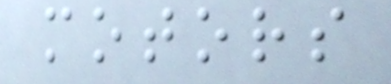motors
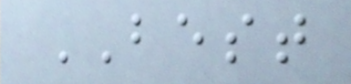BEST
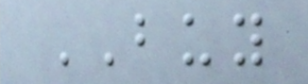BUY
